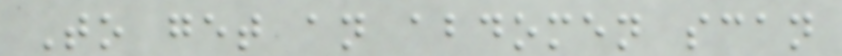To get an abdomen scan
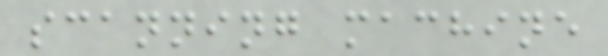scanning machine
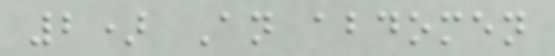2) An abdomen
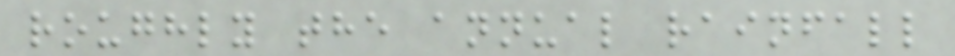roughly the annual rainfall
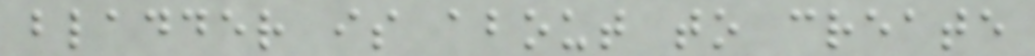bladder is about to create
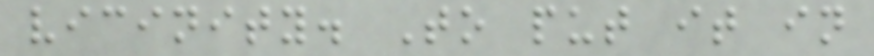vicinity. To put it in
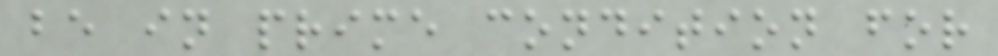be in prime condition for
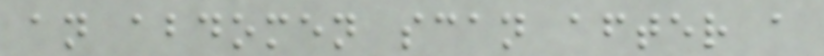an abdomen scan after a
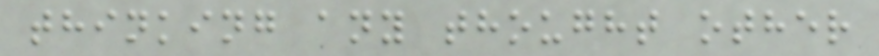thinking any thought other
